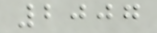2007
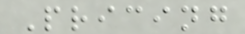Pricing
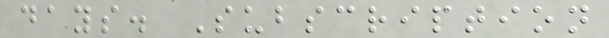days. Subscription
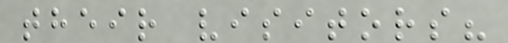their visitors?
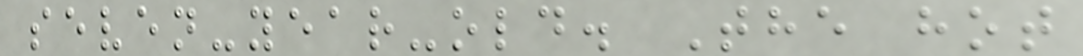seven-year-old. The hot
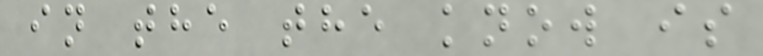in the the know is
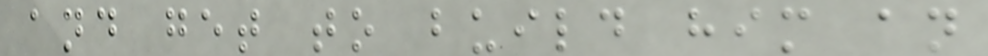and get to build him an
